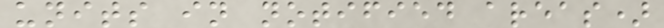units in notified areas)
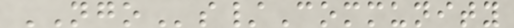NGOs/Community
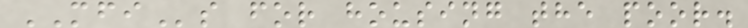MFIs for housing the poor.
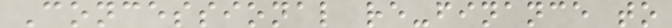Concessional re-finance to
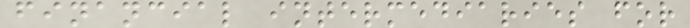financial intermediaries for
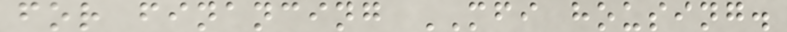for financing MFI housing.
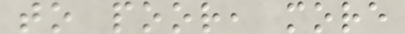to poor, more
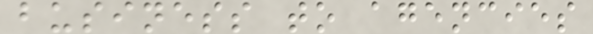business to agencies
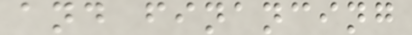and financing
